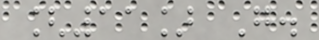[11] G.
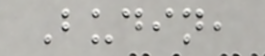Budin,
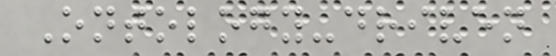Ontology-driven
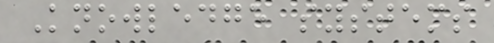Knowledge systems
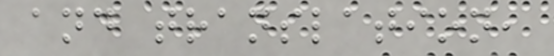and translation,
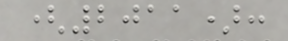(2011):
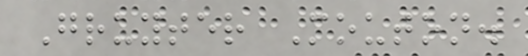Gruyter Mouton.
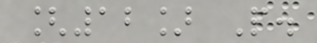[12] P.
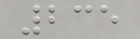235
